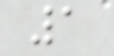1
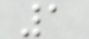1
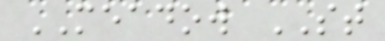MEADOW ST
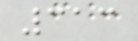313
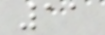11
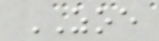ZOE
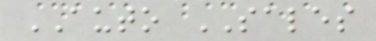AUTO SALES
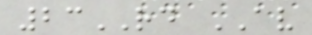23RD AV
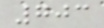703
